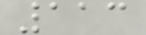113
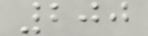200
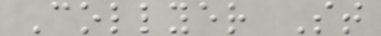Collyer St
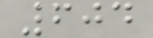604
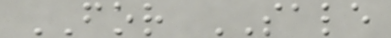FOR SALE
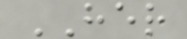HER
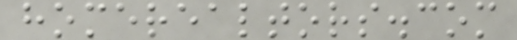homerealtors.com
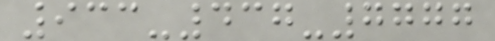933-437-7777
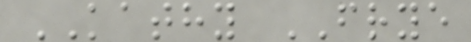KATHY FRYE
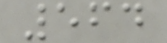564
